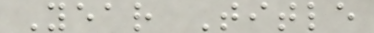Year Title
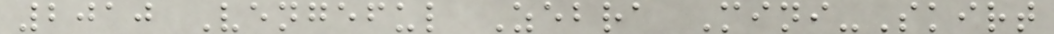2010 Vengeful Zebra Mini-Skirt
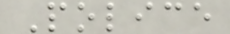Police
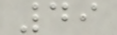49
